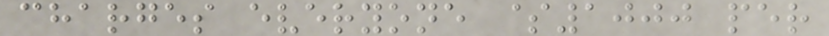charges everyone $1000 per
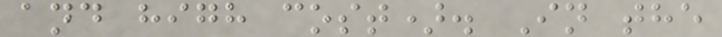and high cost). In the
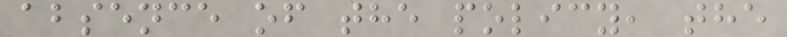absence of the policy, the
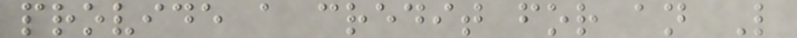provide a credit for an L
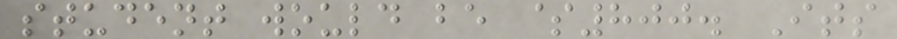student would be $800. Its
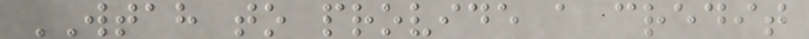WTAH to provide a credit
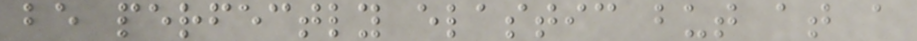be perfectly elastic but at a
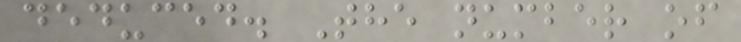deduced. The number of
